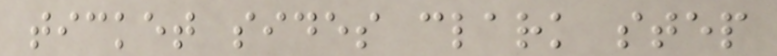ticket sides clark step
